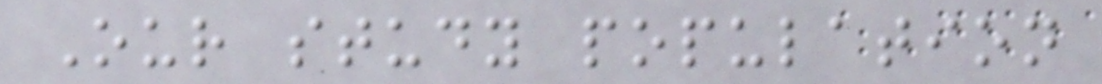Our study population
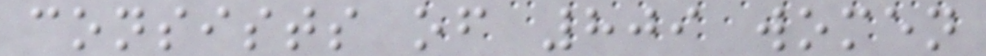consists of 809 women
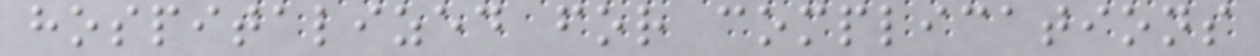hospitalized for complications
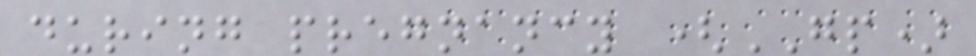during pregnancy (GP)
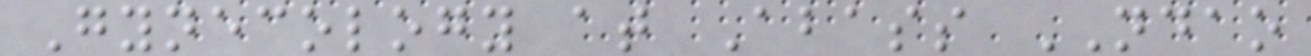Gynecology at Abass NDAO
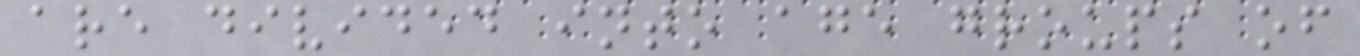are divided into age groups of
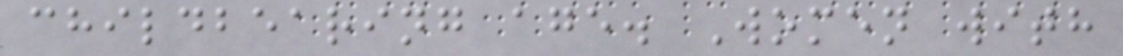childbearing age. Women with
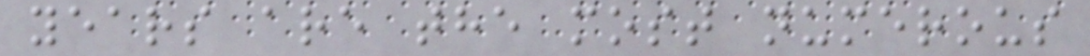years are the most numerous
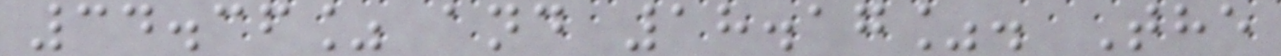34.36% and 18.17%. The
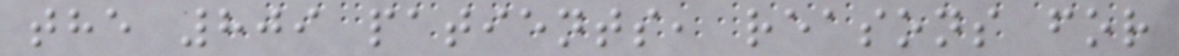the 809 patients, reasons for
